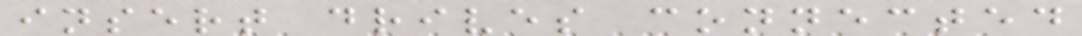insert drives connected
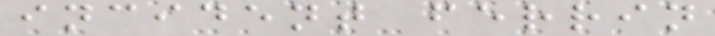incident ferrin
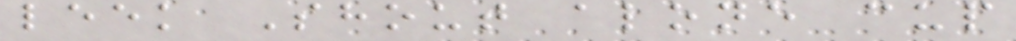leek Shout alone cup
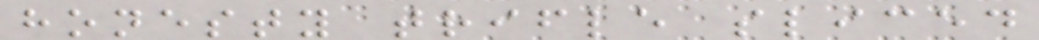honesty trifle sliced
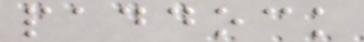paddock
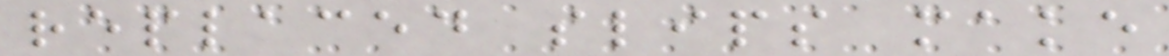replaced slips make
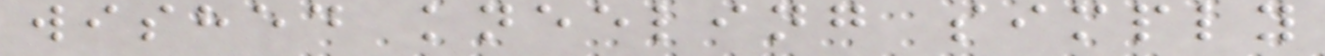wished kneeling simply
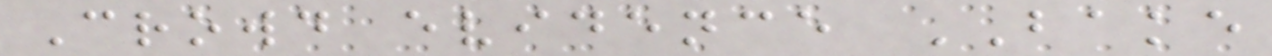Crowd evidence BAKE
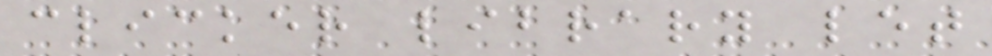clicker library let
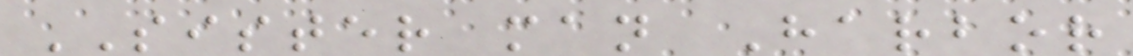SISTER man Harbor
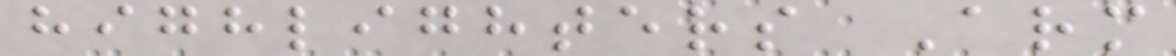highlighters Arm
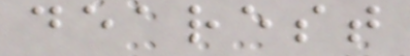dearest
